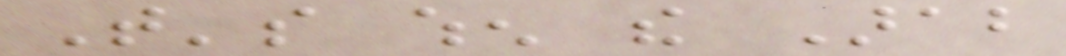That's when the Arab
